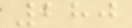280
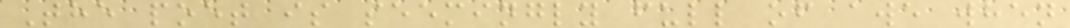The poet is seemingly full of awe when
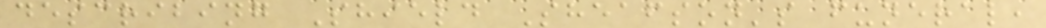describing Shield Sheafson's funeral,
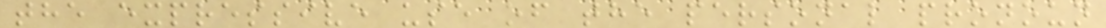the expressive use of the personal pronoun
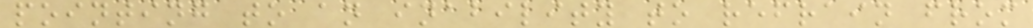pointing to an inability to refrain from
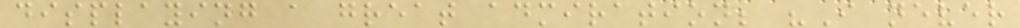displaying a great admiration; "I never
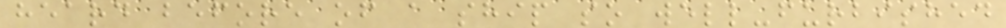heard before of a ship so well-furbished
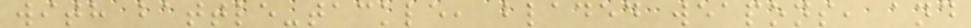with battle-tackle, bladed weapons, and
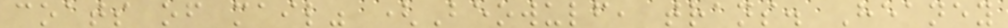coats of mail" (Beowulf, trans. Heaney
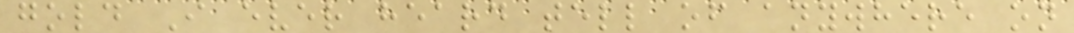gold I ever heard tell of anywhere on
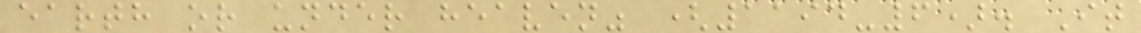earth or under heaven" (1194-6). It
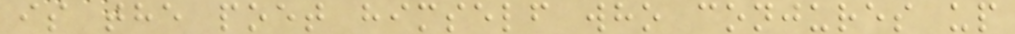is the poet himself who conjures up
